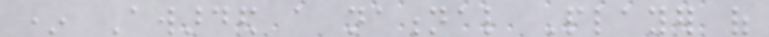* Awarded a national Player of
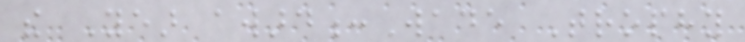the Year award:Wade Trophy
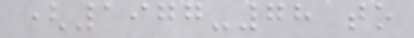(1977-78 to
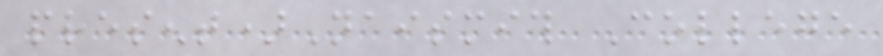present)Naismith College
